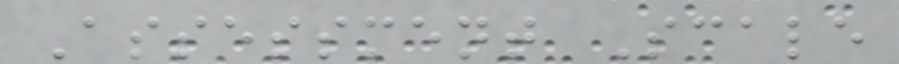Assessment Scale
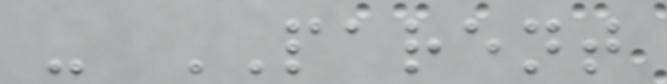- PARENT
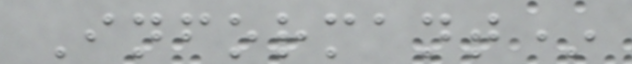Informant*
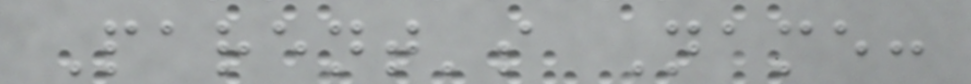Parent's Name:
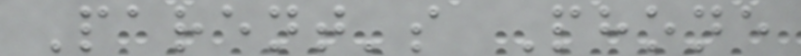Parent's Phone
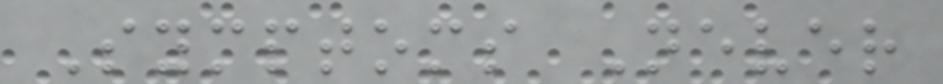Symptoms Never
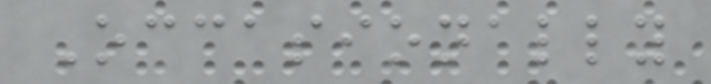Occasionally
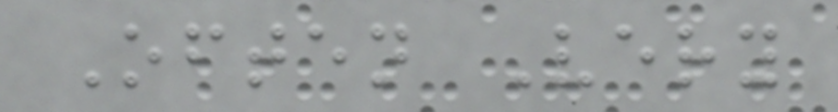Often Very
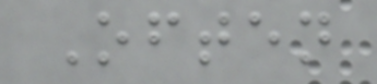Often
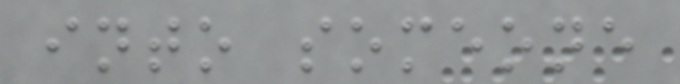into someone
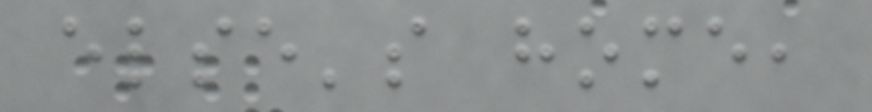else's home,
